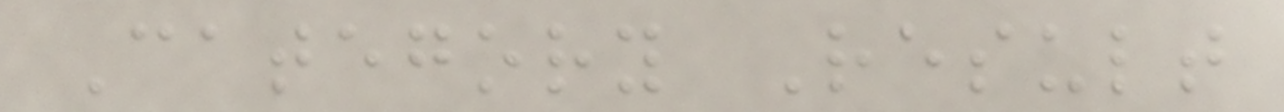Category Result
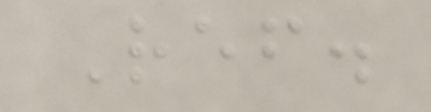Ref.
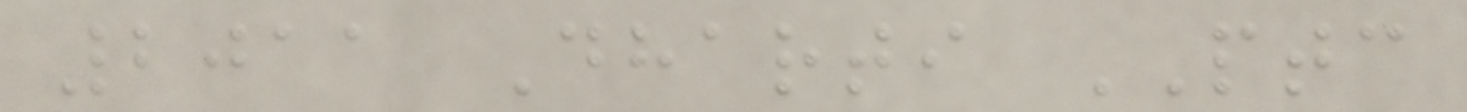2011 Dharti PTC
